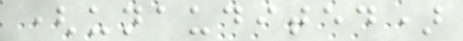(unaudited)
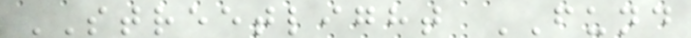STREETLIGHT FUND
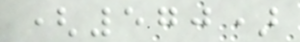(570)
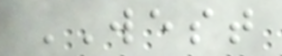WEST
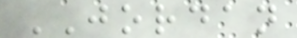JORDAN
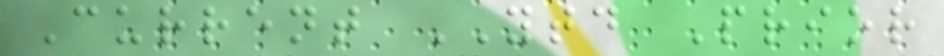Current YTD Prior
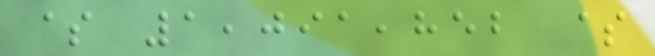$ 1,091,852 $
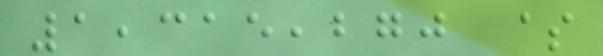1,315,270 $
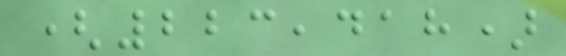(223,418)
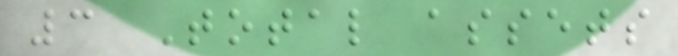3 Total assets
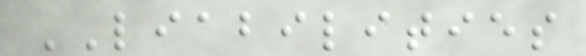LIABILITIES
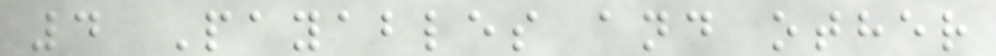4 Payables and other
